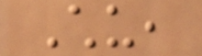Chu,
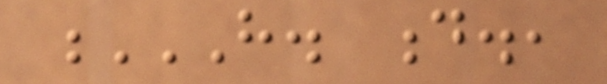H. D.,
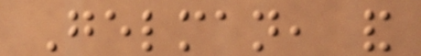Gelman, and
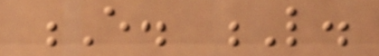E. L.
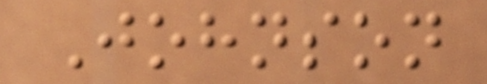Johnson
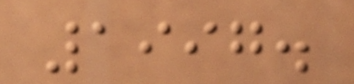1997.
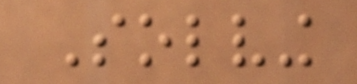Solving
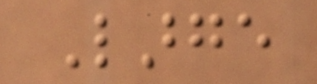Large
